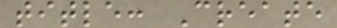title: Create
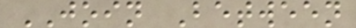JOIN Between
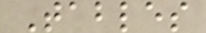Tables
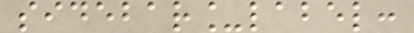sidebar_label:
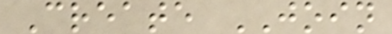Create JOIN
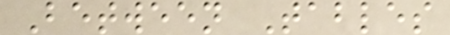Between Tables
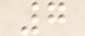7
